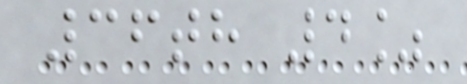36th 4%
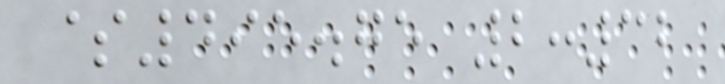$495.75 2:32
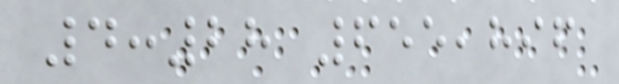4:28 655,896
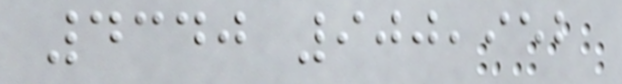4340 900,952
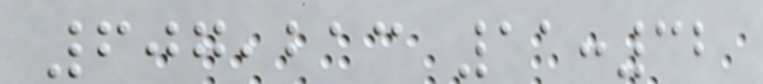607,213 11:32
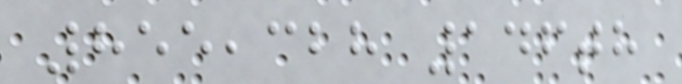855,328 146th
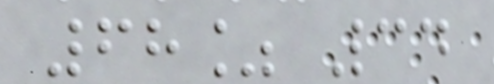68% 34
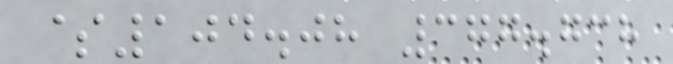$104.08 377.738
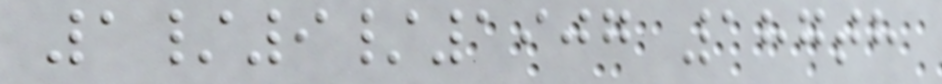1/9/1907 187th
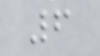6
